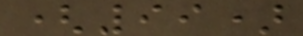(99)
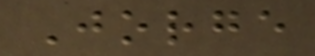Jorge
